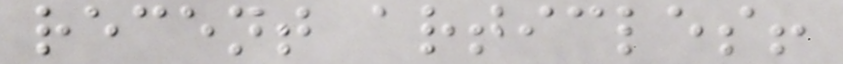recent articles!
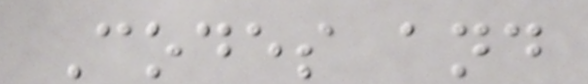Codes and
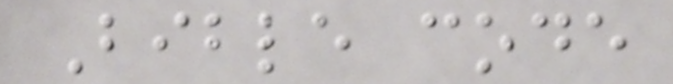Bible code
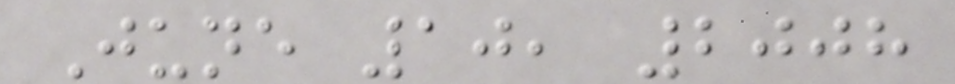June 10, 2008
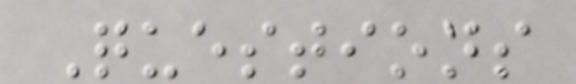Questions
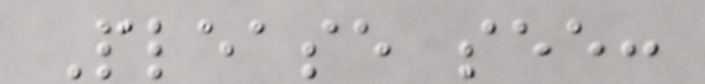Please see:
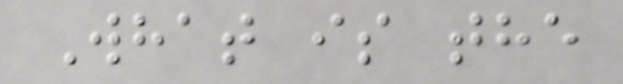What is the
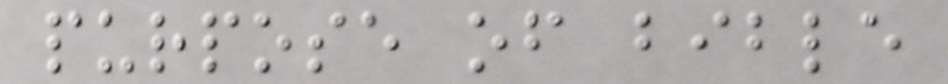purpose of bible
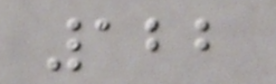122
